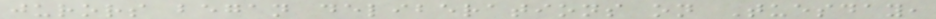jurors began deliberations on Tuesday,
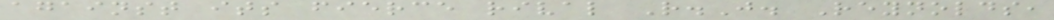against its fierce rival R.J. Reynolds,
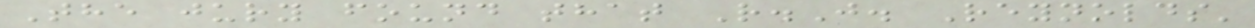The jury found that R.J. Reynolds'
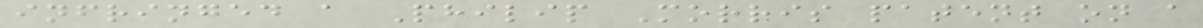infringed a Philip Morris patent on a
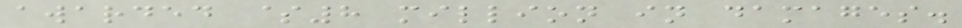awarded $8 million in damages.
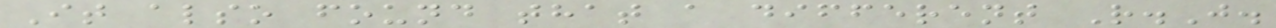It also found that a different R.J.
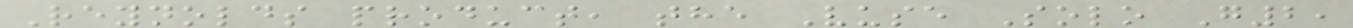Reynolds product, the Vuse Solo G2,
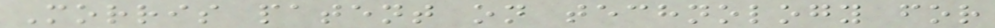Morris patent on technology for
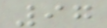97
